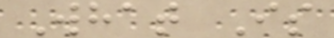What Is
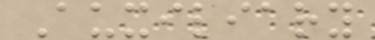Auxiliary
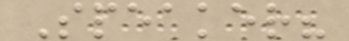Speaker?
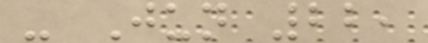- Jun 22,
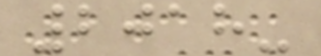2018-
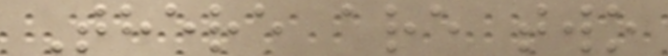There are two
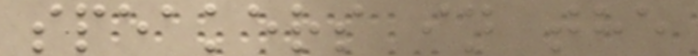speakers in the
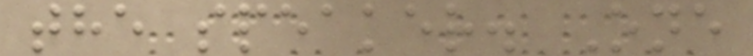the speaker. One
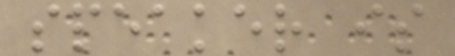speaker is
